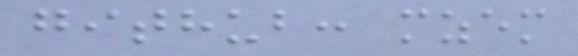github: mzem
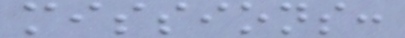missions:
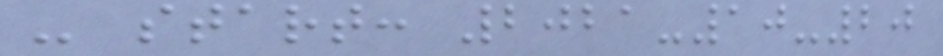- start: 2021-10-20
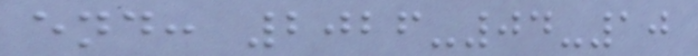end: 2026-04-10
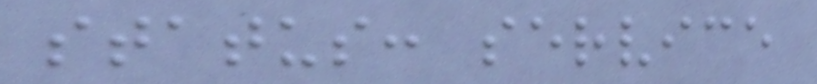status: service
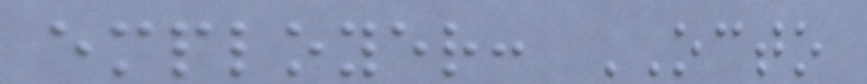employer: OCTO
